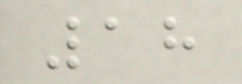18
